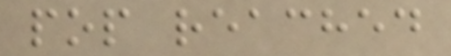pop reached
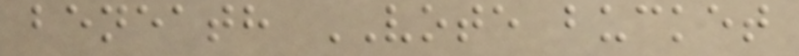beneath VOTE bucket
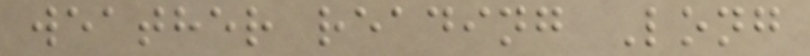weather reading Long
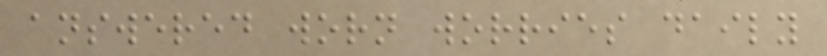answered worn worries daily
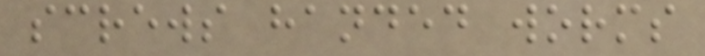screws handed worms
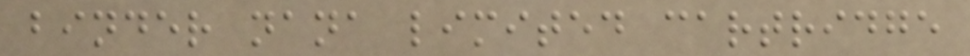binder nana limited cartridge
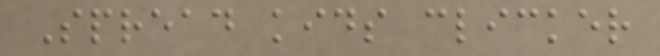Spread kids clicker
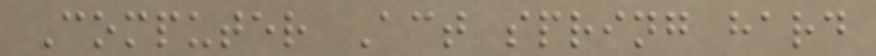Computer Act spring hard
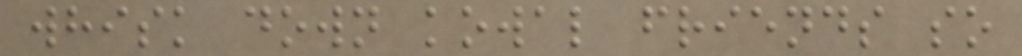whisk down kowal friends so
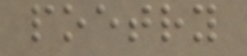poetry
